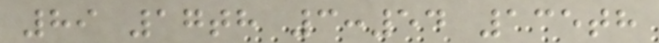89 17th 3:54 135th
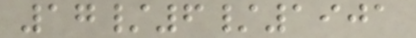17/6/1901
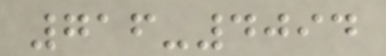716-4094
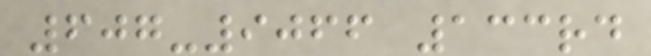607-9066 133rd
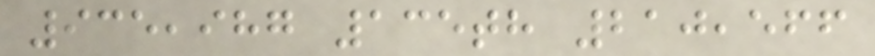935,987 135th 210,566
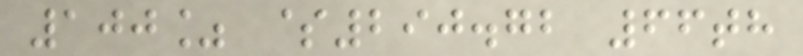100% $290.72 66th
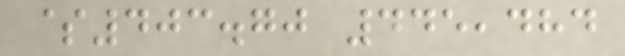$403.70 445,484
